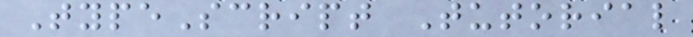TypeScript Tutorial
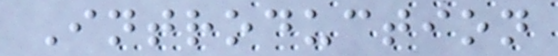Introduction
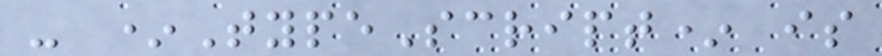- *TypeScript* is
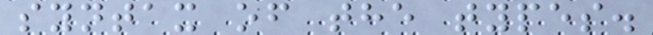syntax of the types.
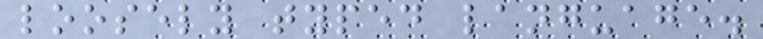loosely typed language.
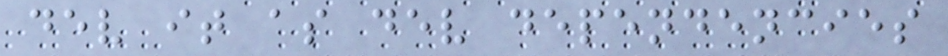dev it as dev dependencies
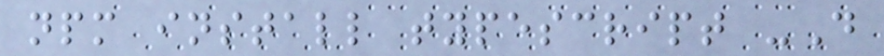npm install typescript -D
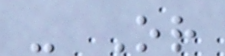- Or
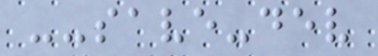--save-dev
